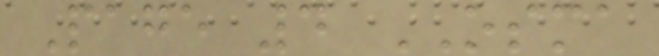Page 4 OSMA
